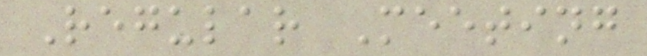Regular Meeting
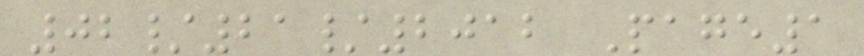02/21/2012 Page1
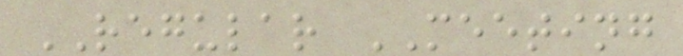REGULAR MEETING
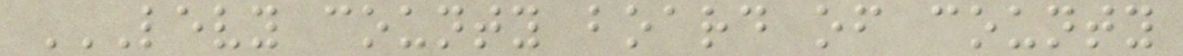LEVY COUNTY BOARD OF COUNTY
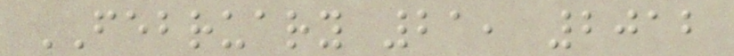FEBRUARY 21, 2012
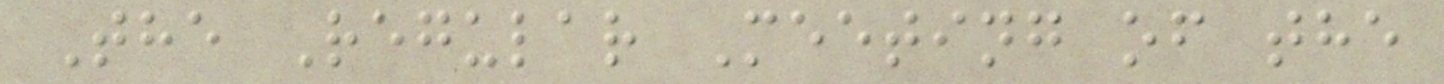The Regular Meeting of the
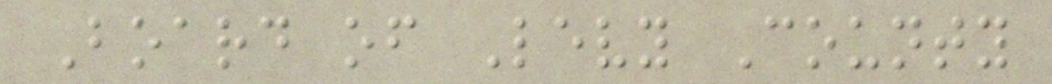Board of Levy County
